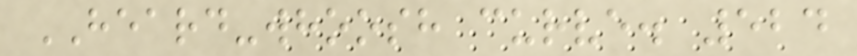HEARD-whoosh curve. 524
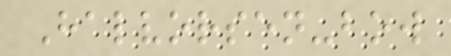Halvorsen-bow
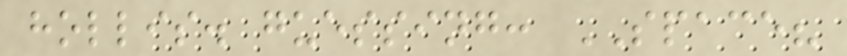hollis. guessing: SPACE?
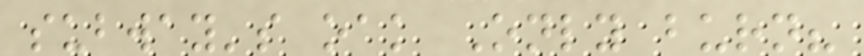subway's oak Only burn?
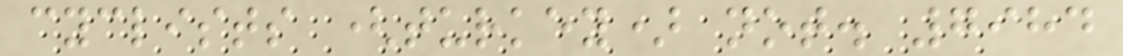cyclists (turkey) not. 7984
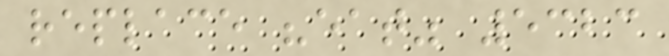replace "eat" 5323
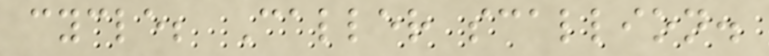cycle; Caller scallion.
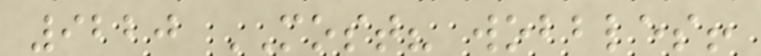9220 MOST? wobbles!
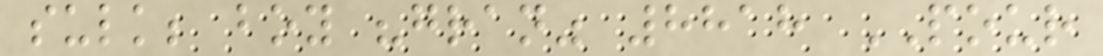sulk; boy "gran" 8818 POUR
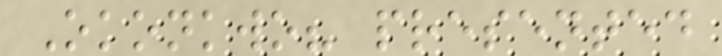Okonkwo? presented
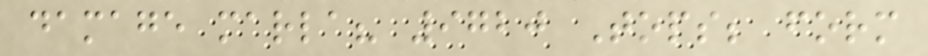damage marla? 9720 Tops; form
